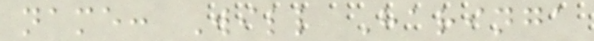name: Will Haringa
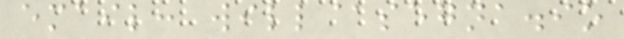email: will@segna.io
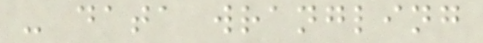- data wrangling
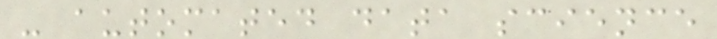- automated data science
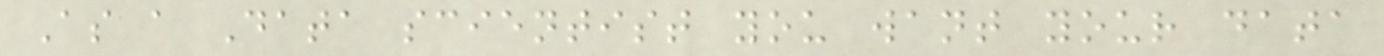As a Data scientist you want your data
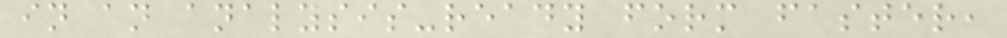in an analysis-ready form faster,
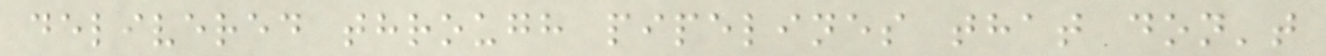delivered through pipelines that don't
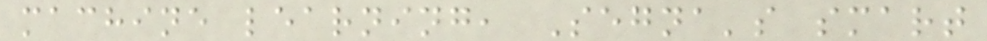machine learning, Segna's smart
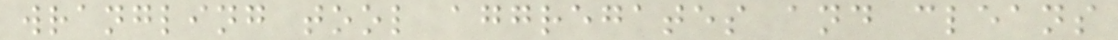wrangling tool aggregates and cleans
